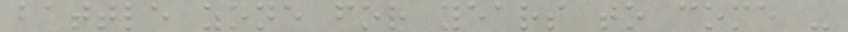battle zone for years to come -
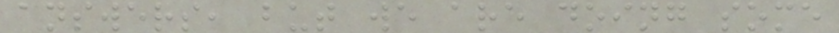answers, but we are doing some
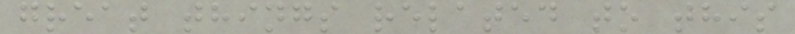great things related to this
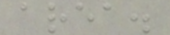area.
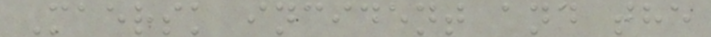Maersk incident and the
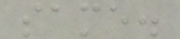same.
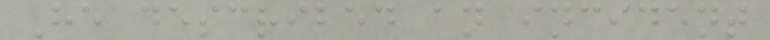He described an incident
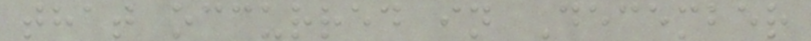that occurred in December
